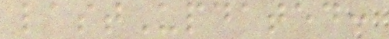lastUpdated:
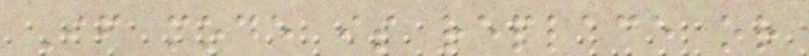If mode is replace or
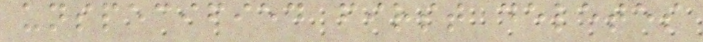unspecified first deletes
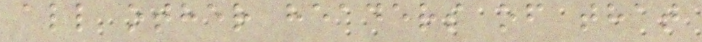all other headers of that
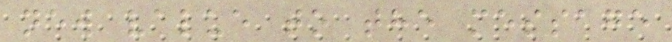new value to the message
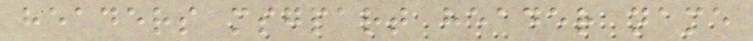headers msgpart header name
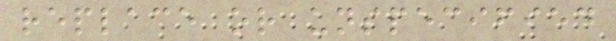replace or unspecified
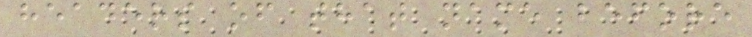headers of that name before
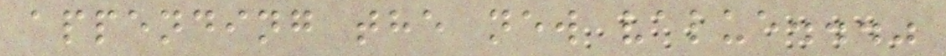appending the new value..."
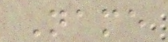Name
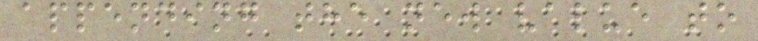appending the new value to
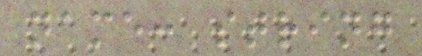name: string
